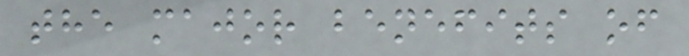the major benefits of
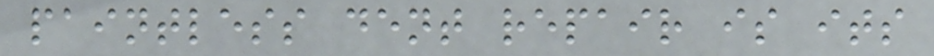paintless dent repair is its
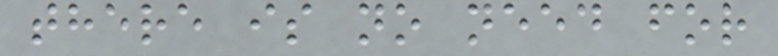there is no need for
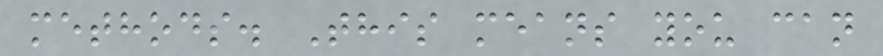methods. This means you can
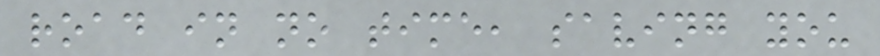road in no time, saving you
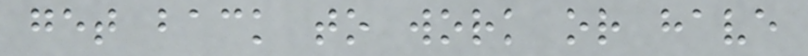get back to work or have
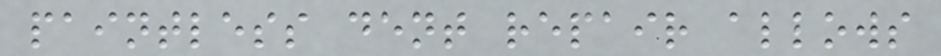paintless dent repair allows
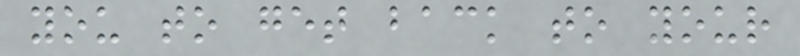you to get back to your
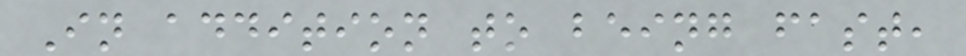In addition to being fast,
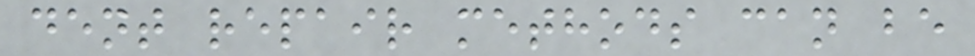dent repair methods can be
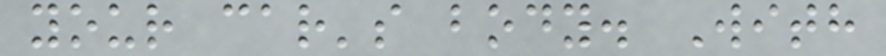your car's body. With
